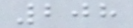208
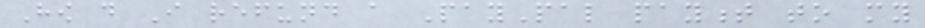How do I refund a PayPal payment to my
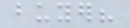buyer?
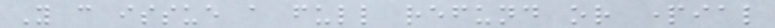You can issue a full refund or partial
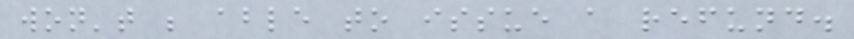won't be able to issue a refund.
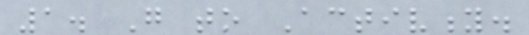1. Go to Activity.
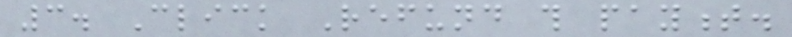3. Click Refund this payment.
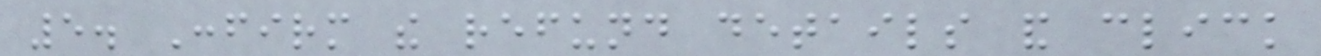5. Confirm the refund details and click
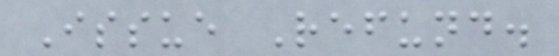Issue Refund.
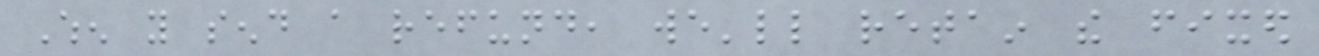When you send a refund, we'll retain the fixed
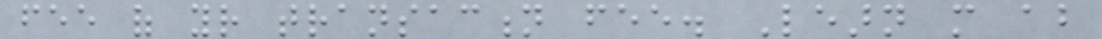fee of your transaction fee. Learn more about
